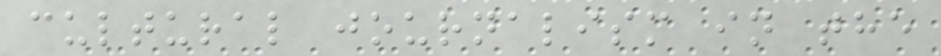cultural journalism in the
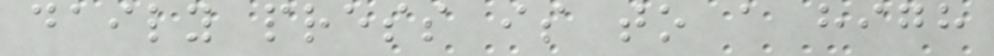daily press is to a high
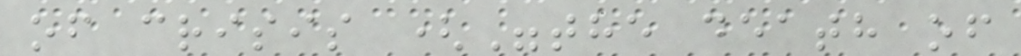of crisis ("the death of
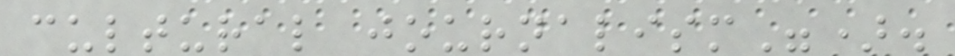cultural journalism").
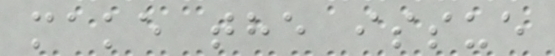make the issue
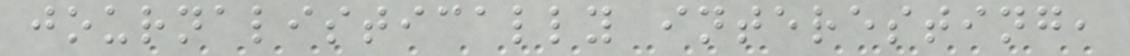journalistically interesting,
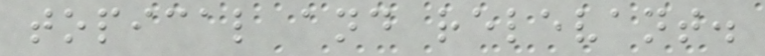topical and relevant.
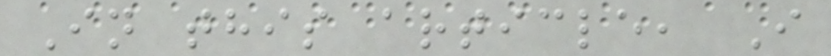In this article, I
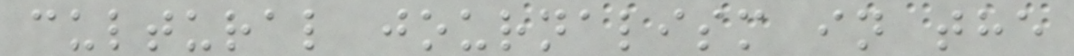cultural journalism in the
